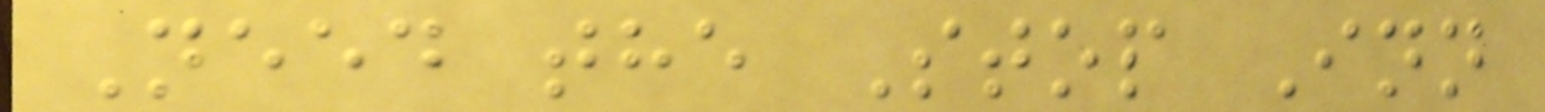Need the Stop Inn
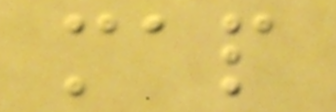map
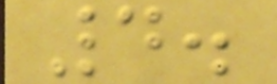4.
